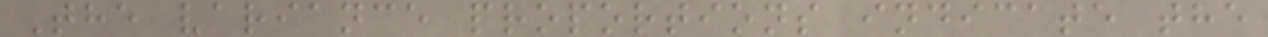The variance proportions indicate the
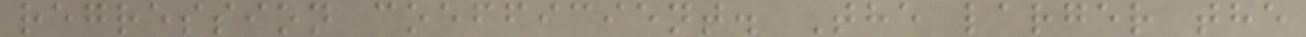regression coefficient. The larger the
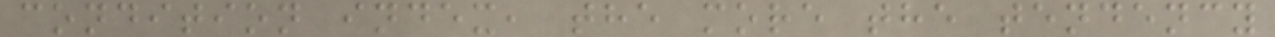condition index, the more the tendency
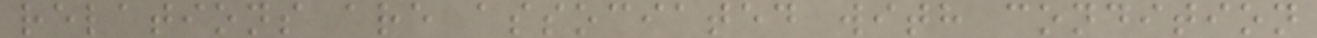relations are associated with condition
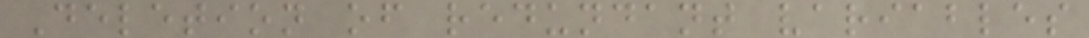Deletion of redundant variables
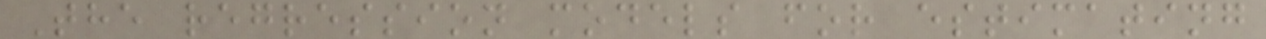The regression models for estimating
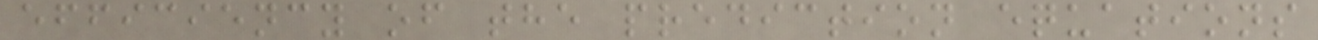efficiency of the prediction equations
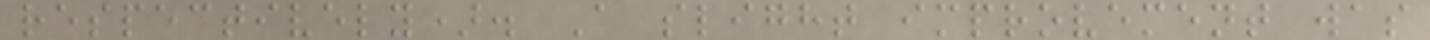respectively). A slight improvement was
